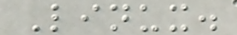Linux.
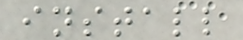install
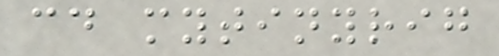cd mytinyrig
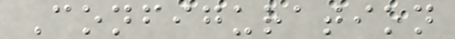Configuration
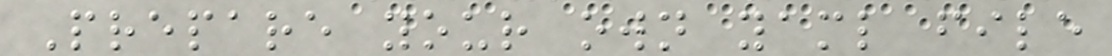Prepare your own yaml file
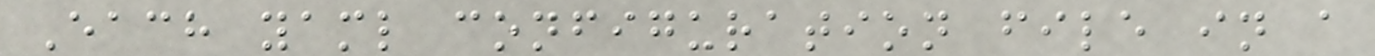Each yaml configuration file in a
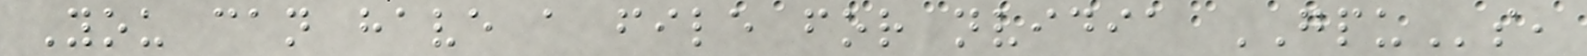You can have a file for nvidia GPUs,
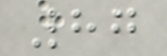87
